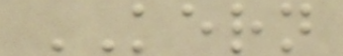KERN
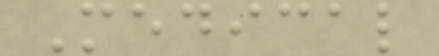Medical
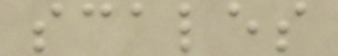scales
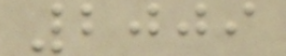2009
